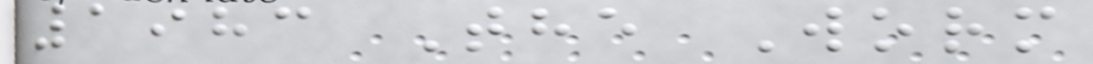1983 The Worm
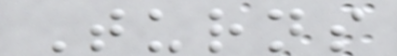Turns
